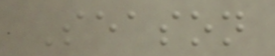Season
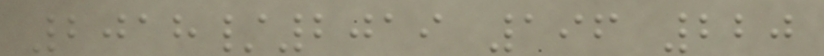2018/2019 196 220
